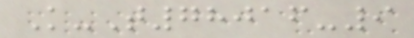K-T78016-9
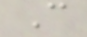C
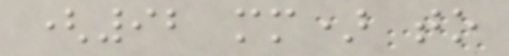(92 mm) to
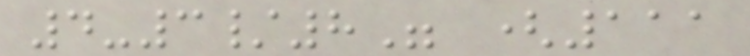4-3/8" (111
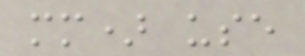mm) use
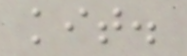kit.
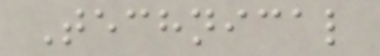Technical
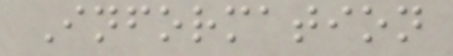Information
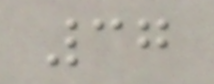37
